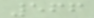566
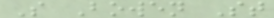S Bowen St
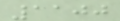1100
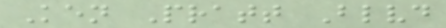Ken Pratt Blvd
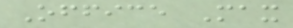Office Max
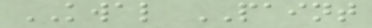KWAL PAINT
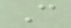C
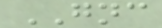GNC
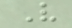V
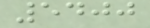5400
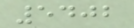5402
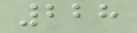228
